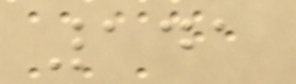141
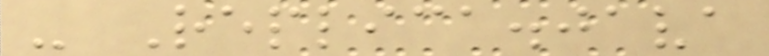- Replica.java
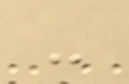-
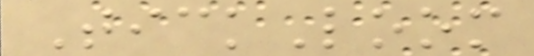TickLoom
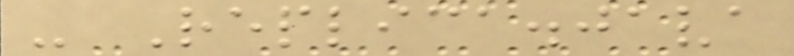- Replica.java
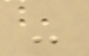-
